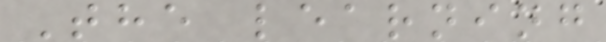The learning
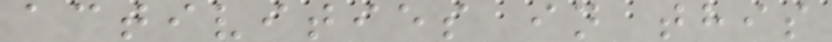activities in this
